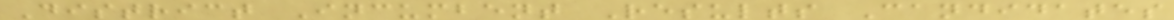District Incumbent Results Candidates
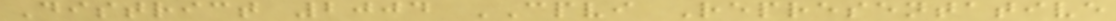District 2004 CPVI Representative
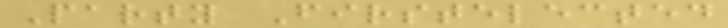Party Firstelected
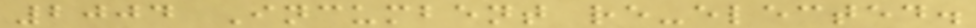2004 Incumbent re-elected.
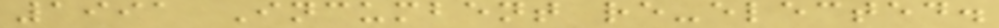1991 Incumbent re-elected.
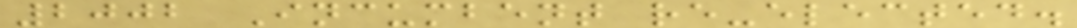2002 Incumbent re-elected.
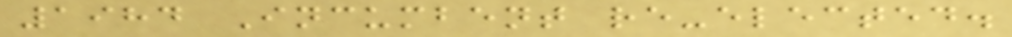1984 Incumbent re-elected.
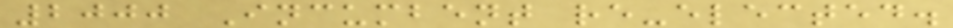2000 Incumbent re-elected.
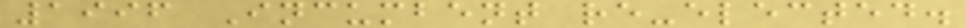1996 Incumbent re-elected.
